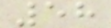58
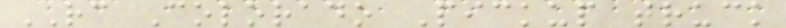RC Colorado Pickup truck
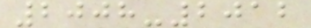2008-2012
